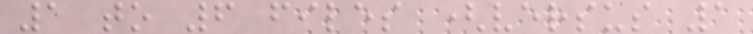1 to 6 files (versus 1
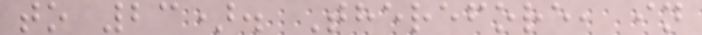to 23). Therefore, in
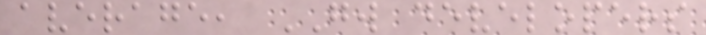average, GW developers
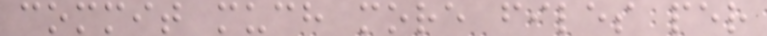commit much more files per
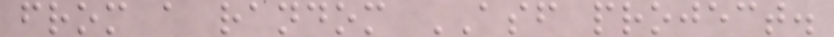from a random ASF project.
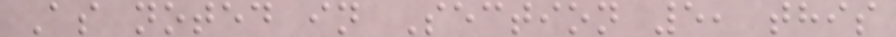As noted in Section 5, this
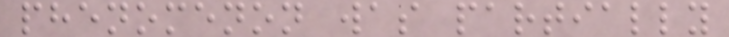phenomenon was partially
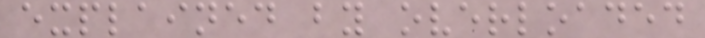explained by overloaded
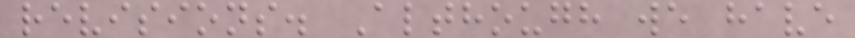revisions. Although we have
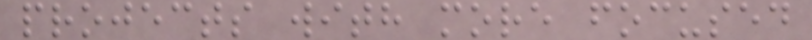projects with more focused
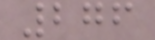276
